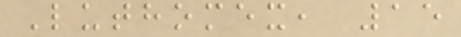Luthomex, 15
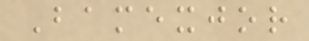Bamexjor
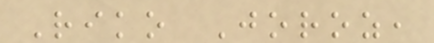Riko Joroz,
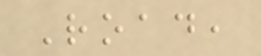Road,
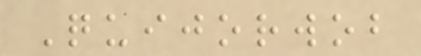Quijorwob
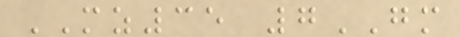MZ35 7GM
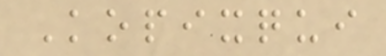Kopixqui
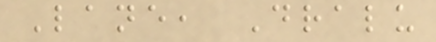Lane, Dralu
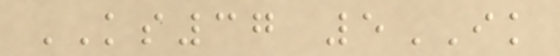KS37 5IK
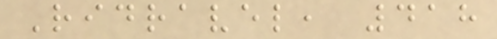Ridravel, 418
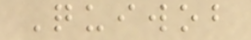Quiwob
